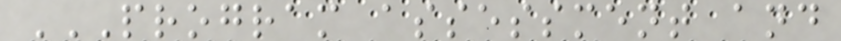PROGRAM ASSESSMENT AND
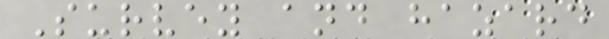Survey and hazard
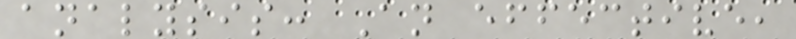analysis: An effective,
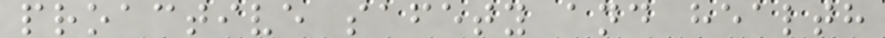proactive safety and health
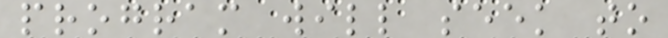program will seek to
